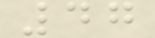47
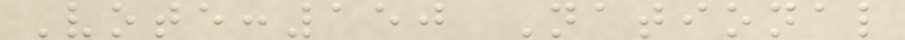Vote:150 National
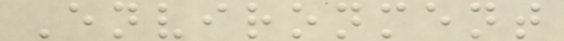Environment
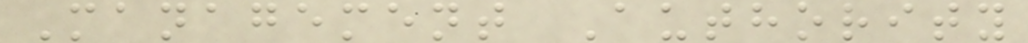Management Authority
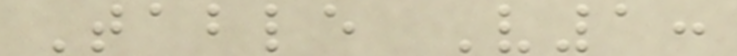Table V1:
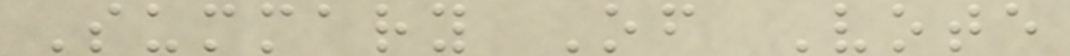Summary Of Vote
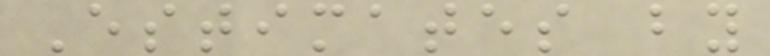Estimates by
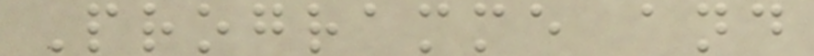Programme and
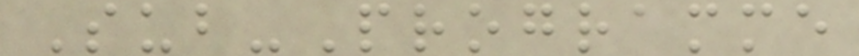Sub-Programme
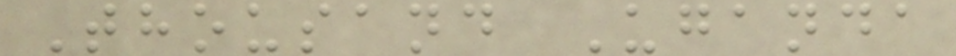Thousand Uganda
